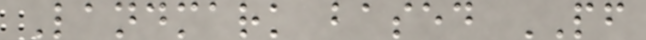Landmark based PF
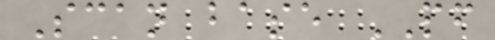Scan base PF
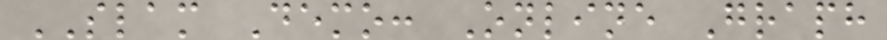SLAM Demo: Online Graph
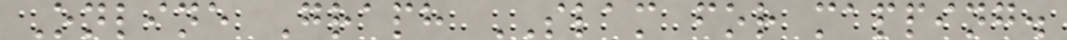Online Graph SLAM for mapping.
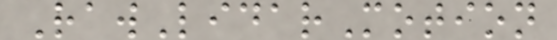RawLidarMotion
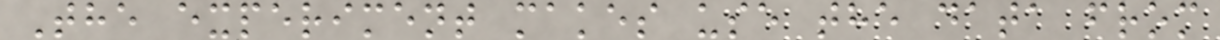The experiment makes use the data from
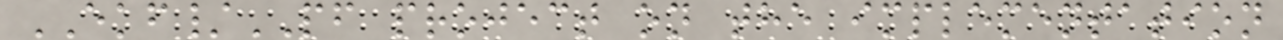EKF/PF project on the implementation
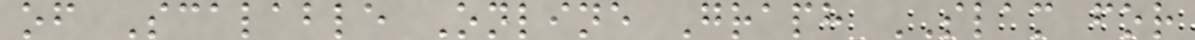of Scalable Online Graph SLAM for
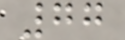77
